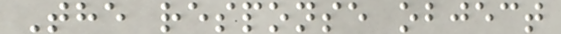The response object
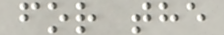for the
